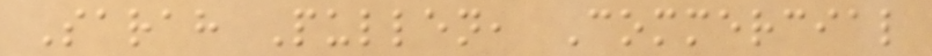Sarah Pullen, Commercial
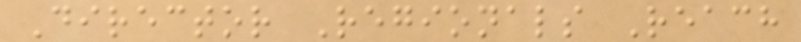Director Regionals Reach
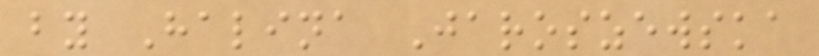by Halina Jaroszewska
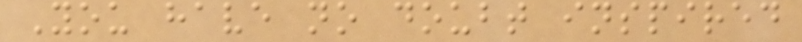You have no doubt inspired
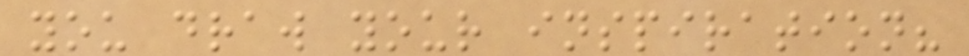you draw your inspiration?
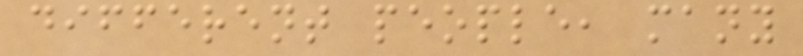different people, many
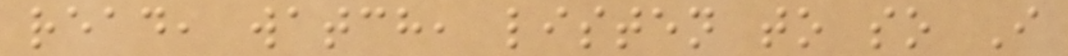read, watch, listen to so I
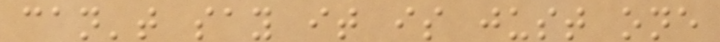can't say it is just one
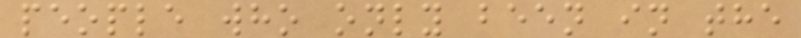people who only been in the
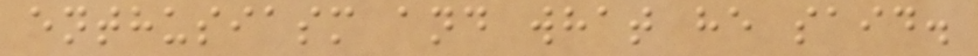enthusiasm and what he said.
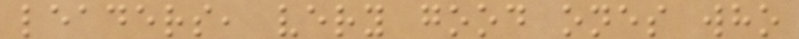leaders, very good ones who
